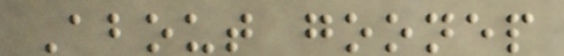About goonep
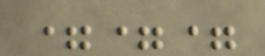===
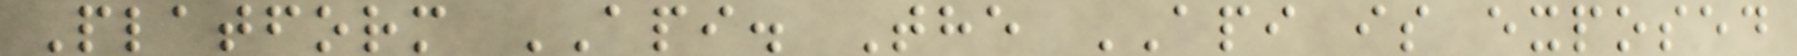Platform API. The API is exposed
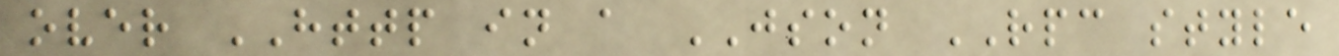over HTTP in a JSON RPC style
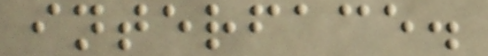interface.
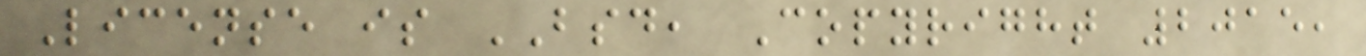License is BSD, Copyright 2015,
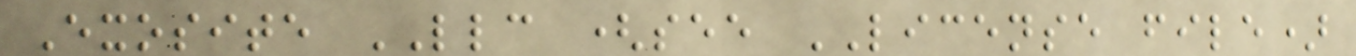Exosite LLC (see LICENSE file)
